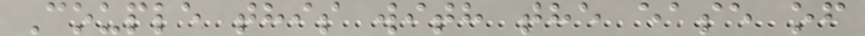Couple this with the ease of
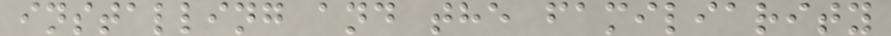installing and the familiarity
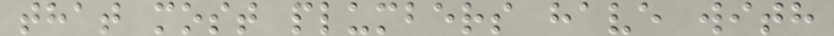that most plumbers have with
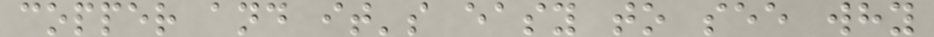copper and it's easy to see why
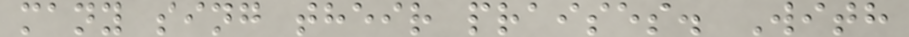many sing their praises. With
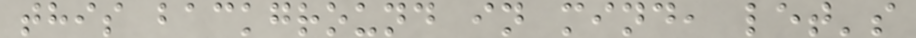this background in mind, let's
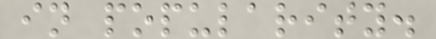in popularity.
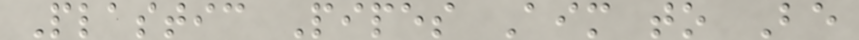Plastic Pipes Aim to Be
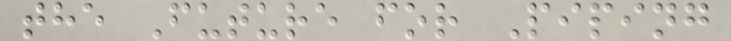the Future for Piping
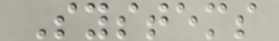Systems
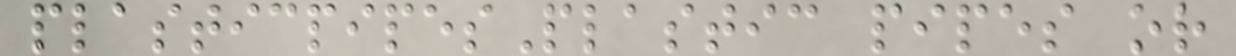plasticpipesPlastic pipes or
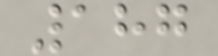187
